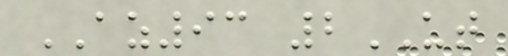AZ93 2UT
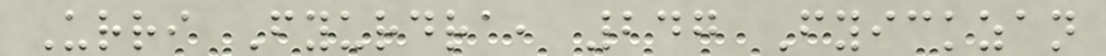Urri Fyurdra, 247 Fyickzan
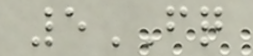5FQ
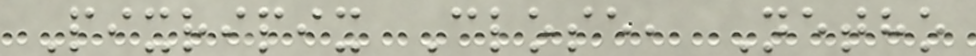Pixripix Close, Netho
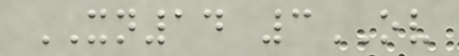XN14 3OV
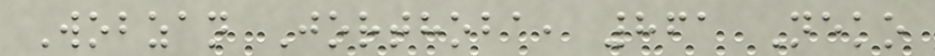Wobzan Jorthoba, 861 Neko
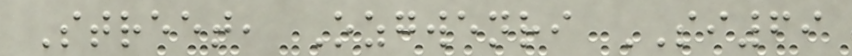Street, Ozgwenri SI69
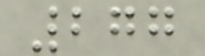277
